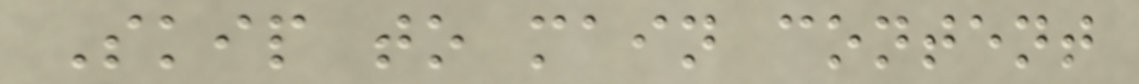Skip to main content
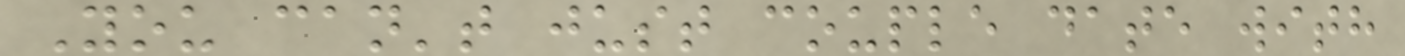You can't just couple date with
